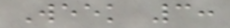Week 3:
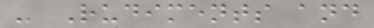- Rudiments and
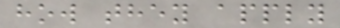how they apply
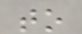to
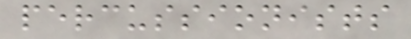percussionists
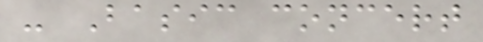- Basic concert
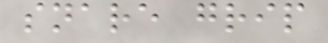snare grip
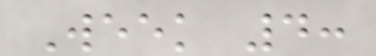Week 4:
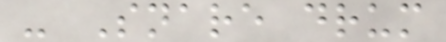- Snare drum
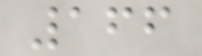166
